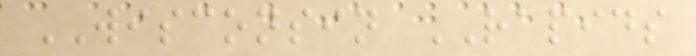WISCONSIN RAPIDS
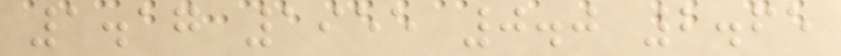1.17 1955 0.0 2.65
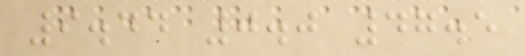9.44 0.0 47.5
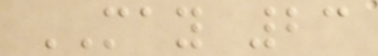MAY 23
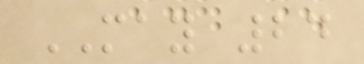MAY 24
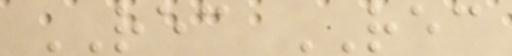REC REC
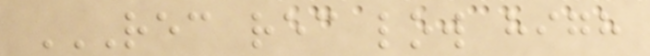REC REC LOW HIGH
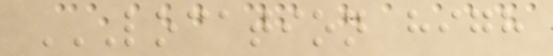LOCATION HIGH
